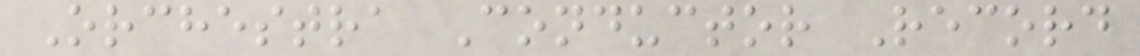Orchestra Conductor Record
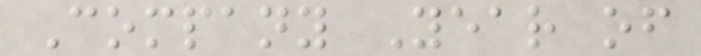Company Year of
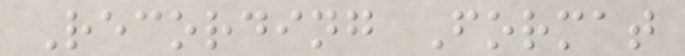Recording Format
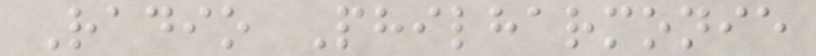Radio Philharmonie
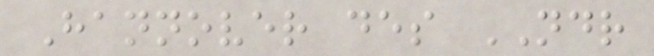Hannover des NDR
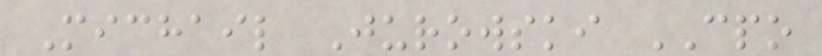Michail Jurowski CPO
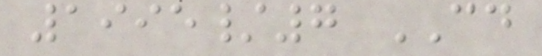1995/7 CD
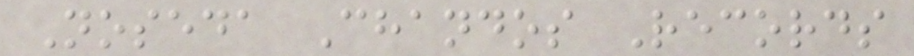Noseda Chandos Records
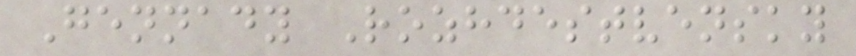Gennady Rozhdestvensky
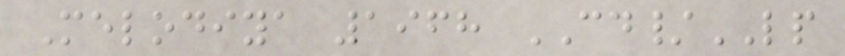Melodiya 1968 CD/LP
